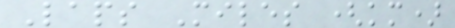Laps Miles (km)
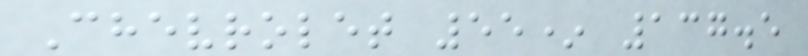Chevrolet 55* 137.5
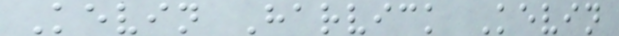Kevin Harvick Kevin
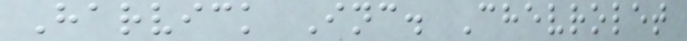Harvick Inc. Chevrolet
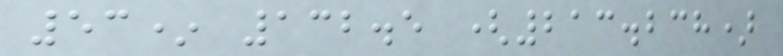53* 132.5 (213.238)
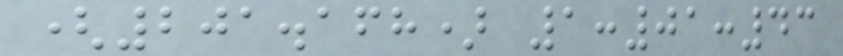(201.168) 1:01:43
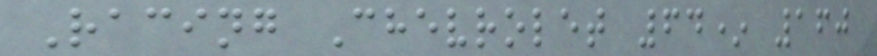Racing Chevrolet 64* 160
